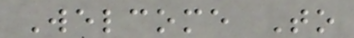Welcome To
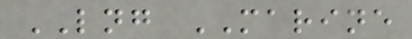LNG MARINE
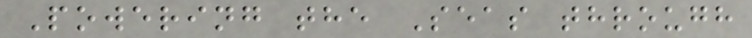Powering the Seas through
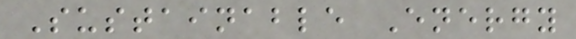Sustainable Energy
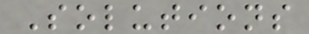Solutions
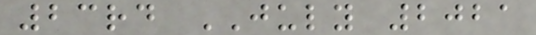23rd JULY 2021
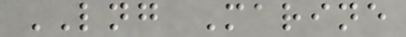LNG Marine
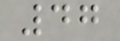47
